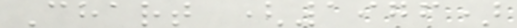Chart (1976)
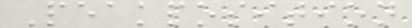Peakposition
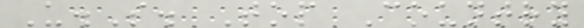U.S. Top Country
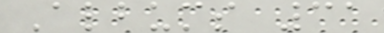Albums 31
